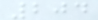204
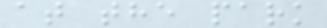at the park
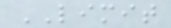LIMIT
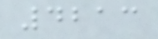4213
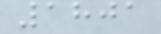1801
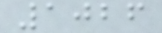1026
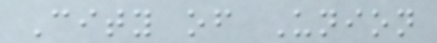City of Union
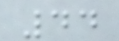44
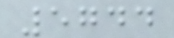5744
